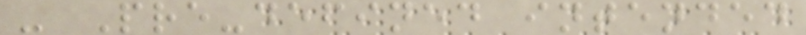- Pre-defined intended
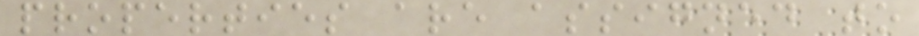properties are assigned to
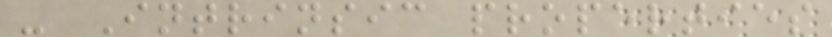- Intrinsic properties
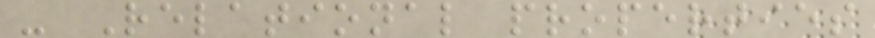- Relational properties
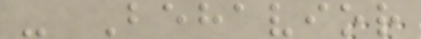- Behavior
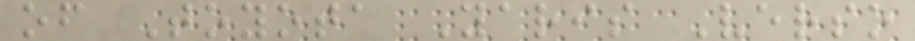of Toyota Yaris Verso
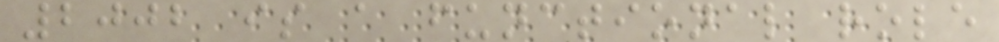2002 is a functional role
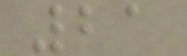21
